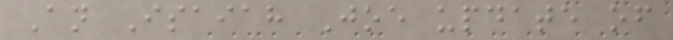An Isaiah Joe update of
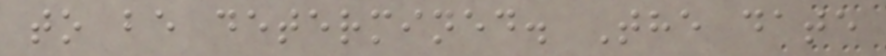to be determined. The date
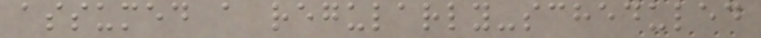assumed a regularly-scheduled
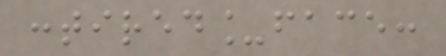:tired_face:
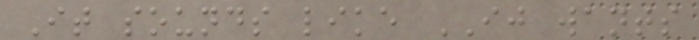It sounds like IJ wants
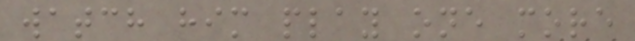watch him play one more
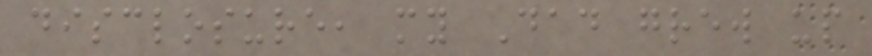disclosure, my Dad grew up
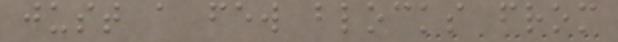just a few blocks from
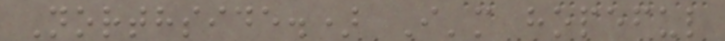Northside.) I'm hopeful
